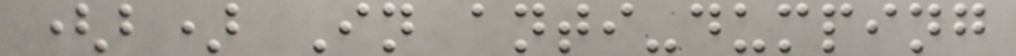(b) In anti-dumping
